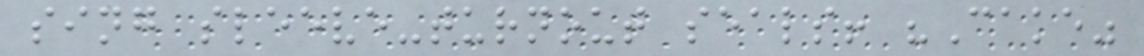sing sleeve-turnout seals! "Cake"
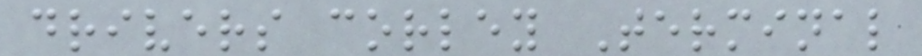drivers corley Terminal
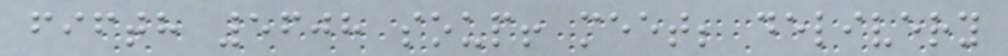fifth 5608 soup! meet; delivery
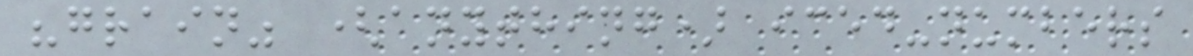"grain" (anything) iced-numbers
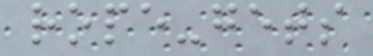rope-gets
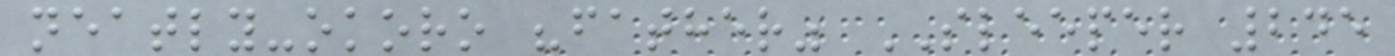neatly-okoro "father" SLEEPER 245
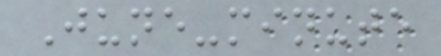June-minute
